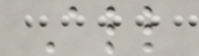All
